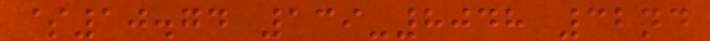$10.74 139-8048 32nd
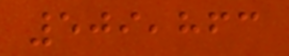509,863
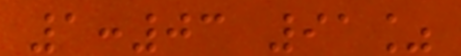1:03 91%
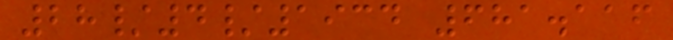28/4/1934 681.116
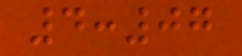4:07
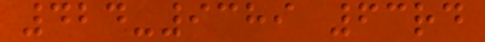424-9389 63rd
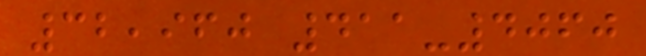32,960 411-4060
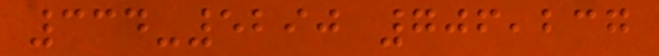334-5290 706,237
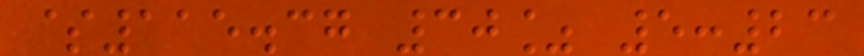$115.37 30% 5:23
